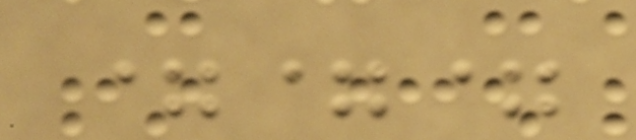===
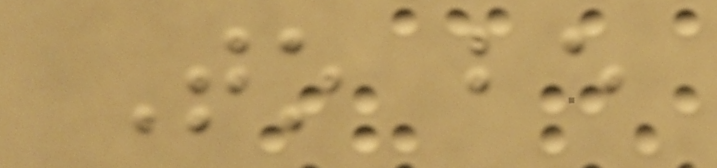To be
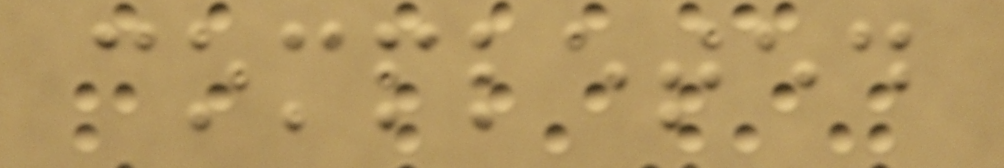completed
